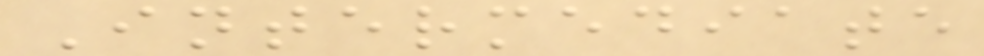Intermediate
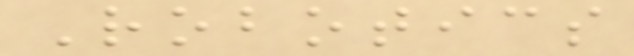Robotics
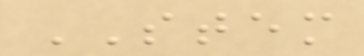STEM
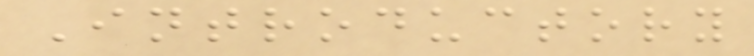Introductory
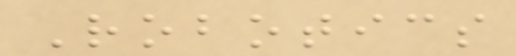Robotics
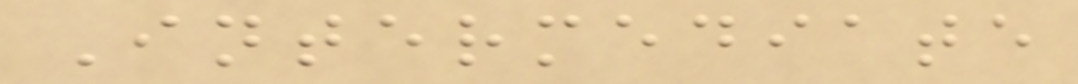Intermediate
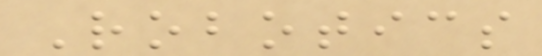Robotics
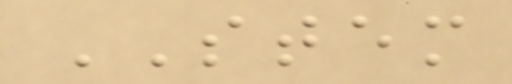STEM
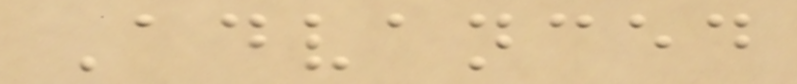Advanced
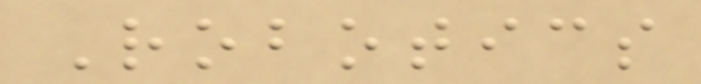Robotics
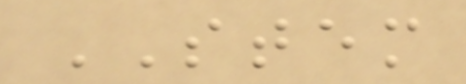STEM
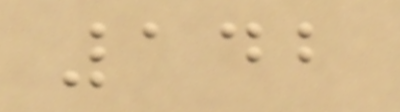142
